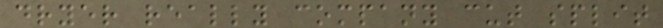dryer really company cut split
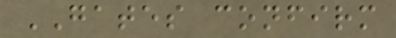GATES confirm
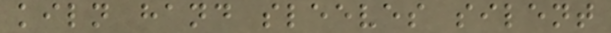kiln hand sleeves silent
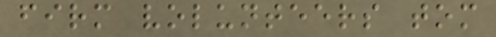firm volunteers tom
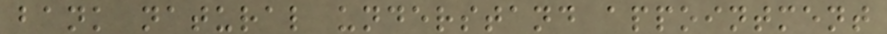bank natural understand appointment
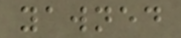yawned
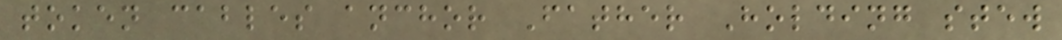token cables anchor Father Holding stew
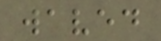waved
